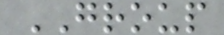GROUP
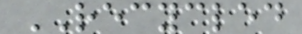RECYCLED
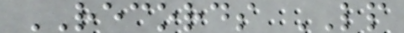RECORDS LP
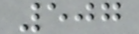507
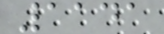1141
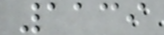1139
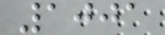1001
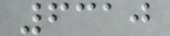6310
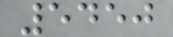5450
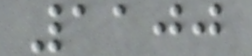1100
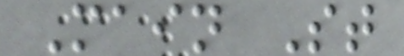Main St
